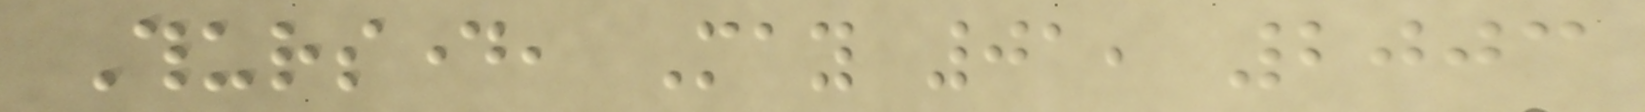Thursday, May 01, 2003
